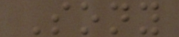Sony
